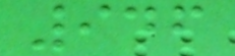946
